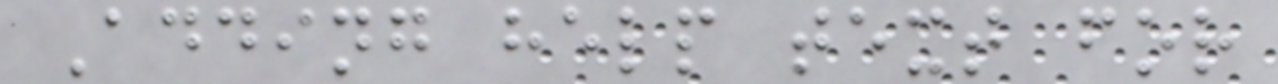Adding help text for
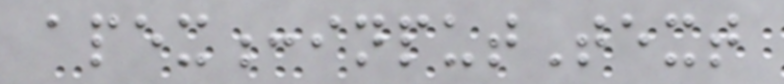apex:inputText
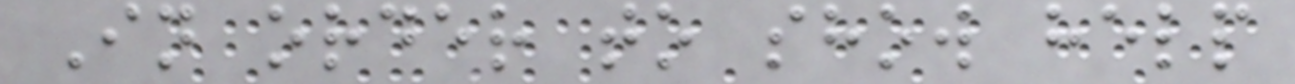In order to show help
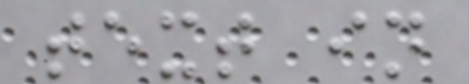text in
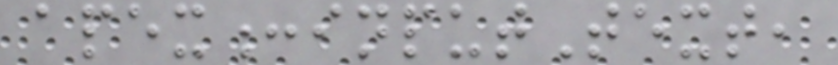apex:inputText,
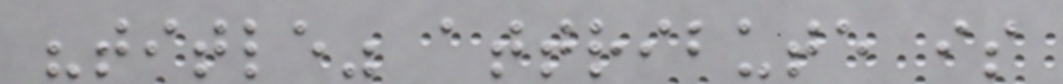"title" attribute is
